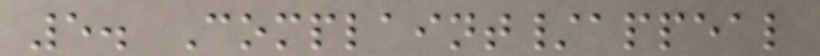5. Complaint/appeal
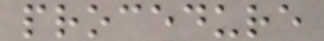procedure
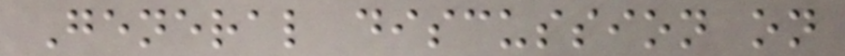General discussion on
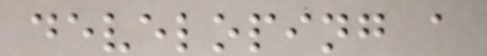developing a
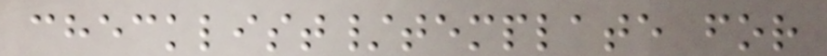checklist/template for
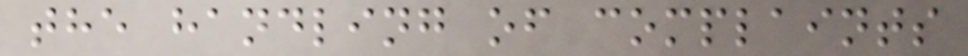the handling of complaints
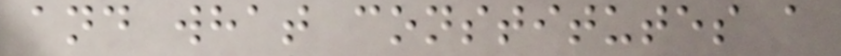and what constitutes a
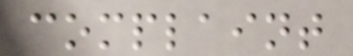complaint
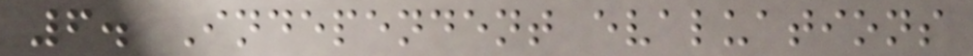6. Independent evaluations
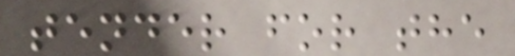tender for the
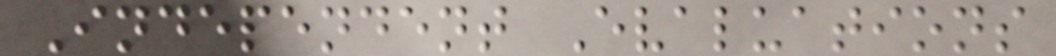Independent Evaluations
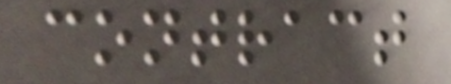contract
